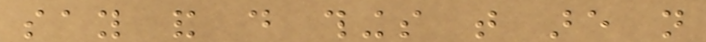say and do things that are not
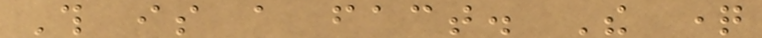This is a fact. The question
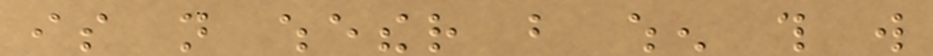is not whether but when this will
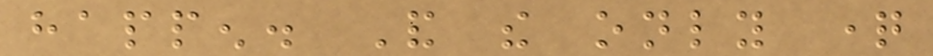happen. And the only question
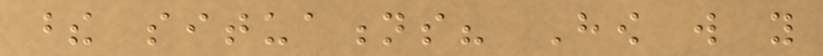these situations? How will you
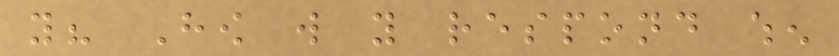you? How will you respond when
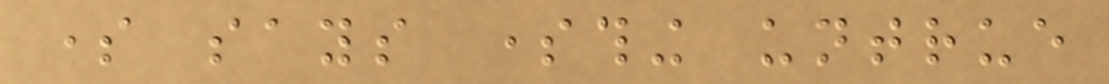some says something untrue
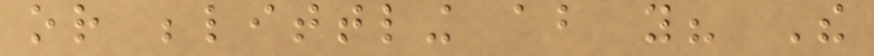or belittling about you? The
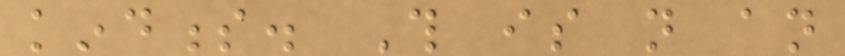kindness. This is not an
